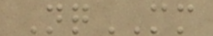NqMM
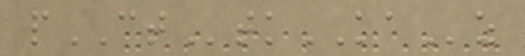pCTtkKAz
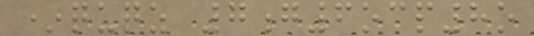*quqz 7g6ocp8o
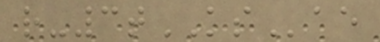r-3tKSae
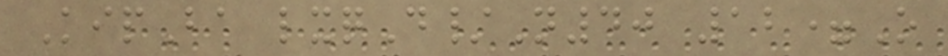KipBa lxqD/N40 12=O
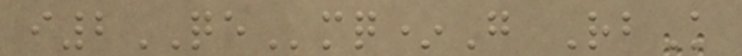i2QEmq*G RbK
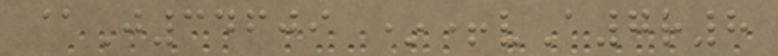@J34609 *+vA7r8
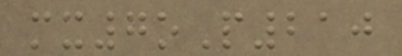mx7oP210
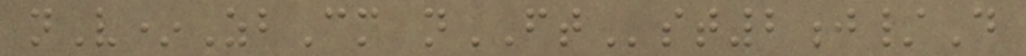nV*ZbCm nFTst2j/D
